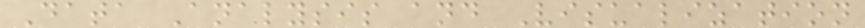Data Analysis and Visualization
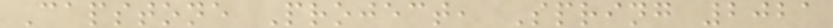Capstone Project, Spring 2021
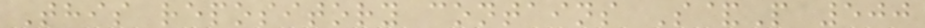This repository contains S&P 500
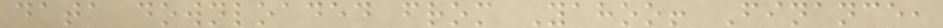data downloaded from Yahoo! Finance,
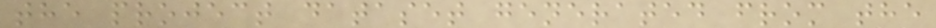the project dataset generated from the
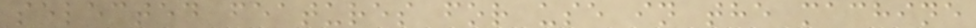selected features for use in the machine
